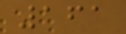161
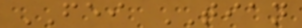FEI TIAN
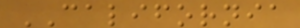CALIFORNIA
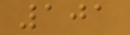101
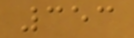353
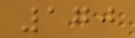170
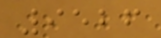9526
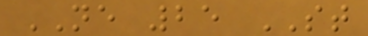NE 25 ST
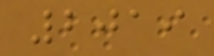2019
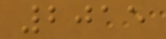2015
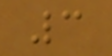3
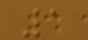1
